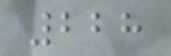228
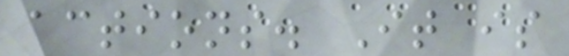actions. It is
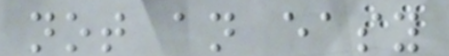not an easy
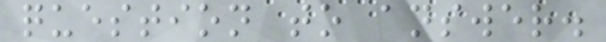question to answer.
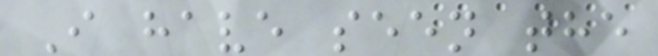I have seen the
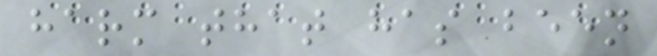harm that has been
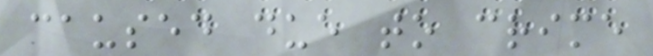caused due to crime
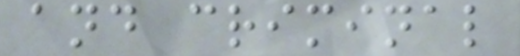and criminal
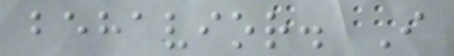behavior. I
